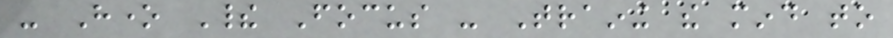- Hone Their Focus - Training the mind to
